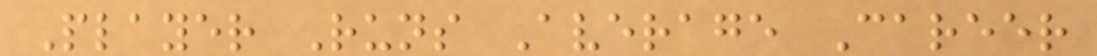Player Runs Average Career
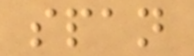span
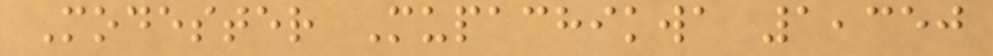Modester Mupachikwa 1,350
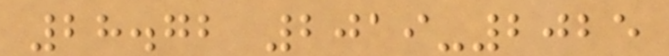28.72 2019-2025
